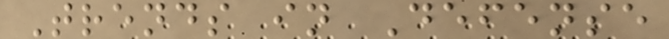Trends in Defense
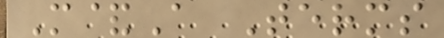M&A Terms
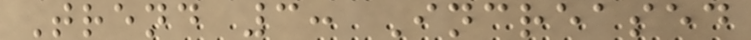Trend 3: Increased
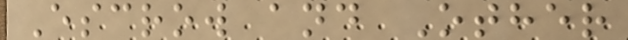Escrow and Other
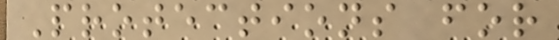Protections for
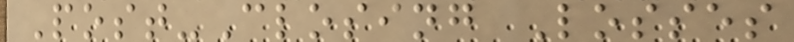Post-Closing Losses
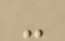-
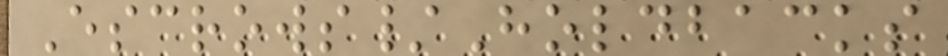Escrows/Holdbacks
